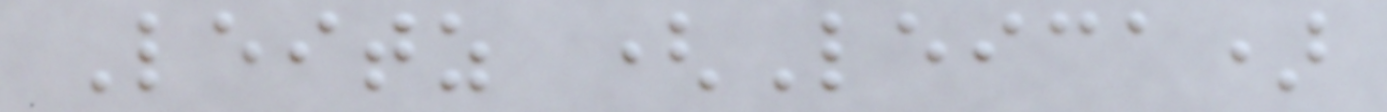Leitz (Leica)
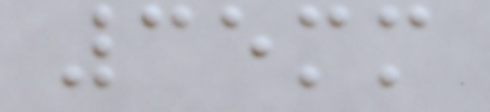35mm
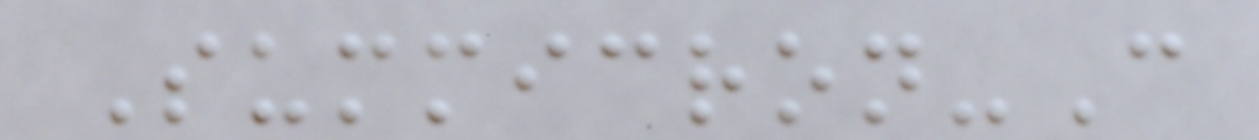Summicron-C
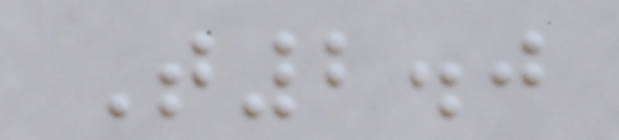T2.0
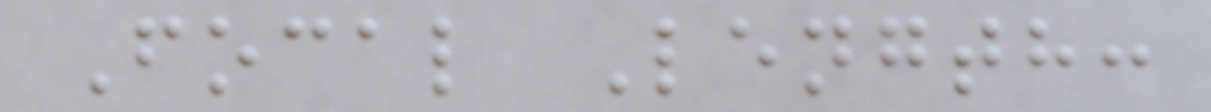Focal Length:
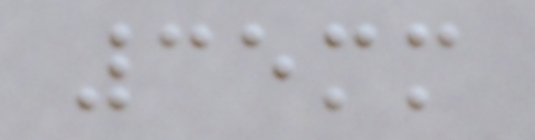35mm
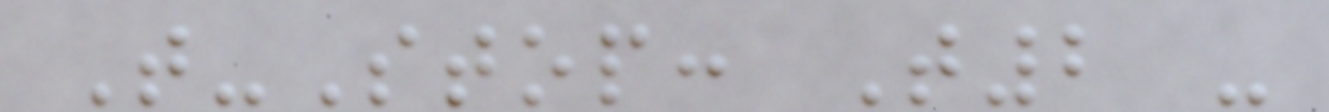T-Stop: T2 -
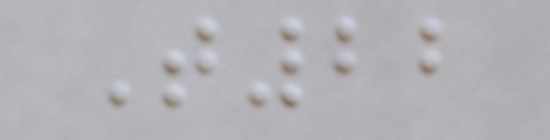T22
